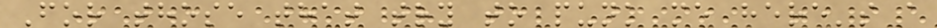For those that try to punk me here's a
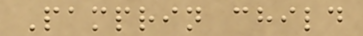Pamprin child
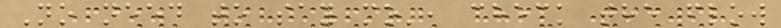No need to say mo', check the flow
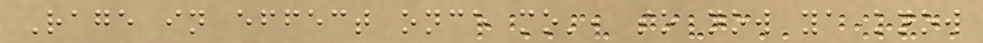Rage in effect once mo', so now ya know
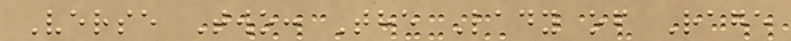Verse Two: The Lady of Rage
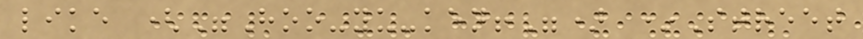like ("Hoo-yu-ken!") *Street
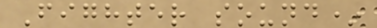Fighter sound*
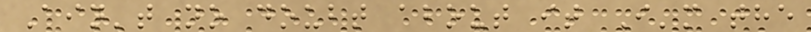Ain't no doubt about it I'm the
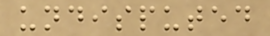undisputed
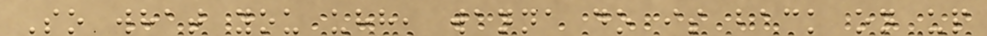So what you uhh, wanna do is back on up
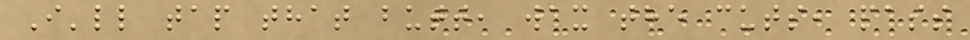I'll tap that butt, wax the cuts, pass
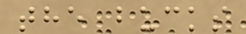the bucks
